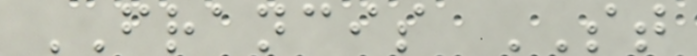FRANCIS ST
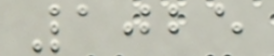1025
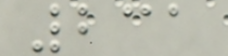231
